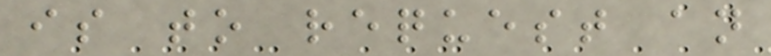is to request an
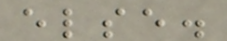else.
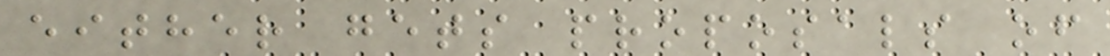either gets proposals of
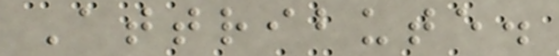Attribute.
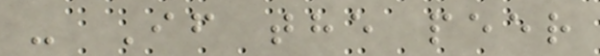- If the peer
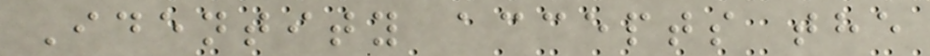Identity accepts the
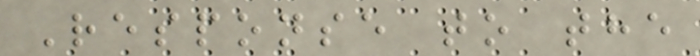Response to the
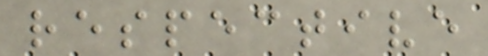respective
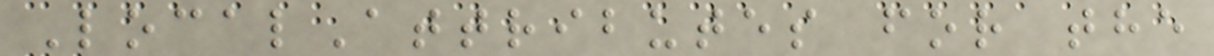LocalAttributes for the
